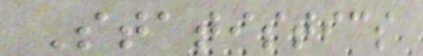Statistics
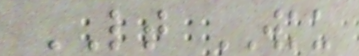LT WKU
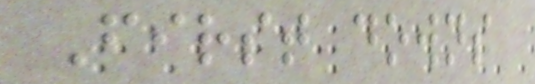First downs
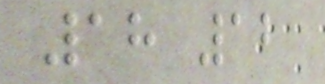18 12
